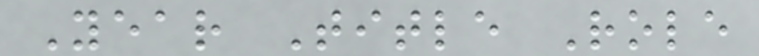Year Title Role
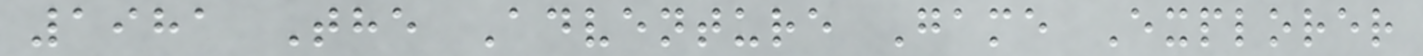1981 The Adventure Game Explorer
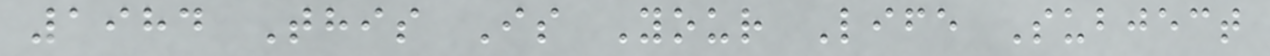1984 This Is Your Life Subject
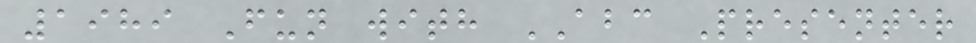1989 Fun with ABC Presenter
